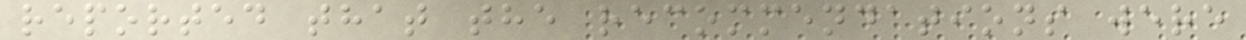reported that the recommendations were
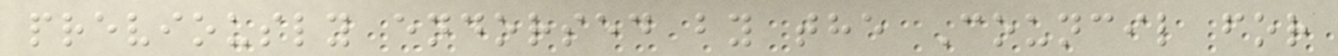previously endorsed by the Council for
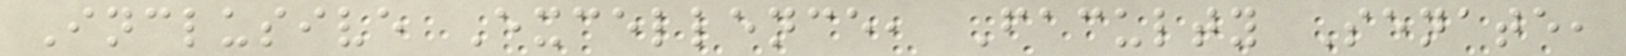Inclusive Excellence, Faculty Senate,
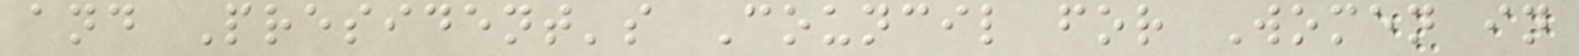and President's Council for Women in
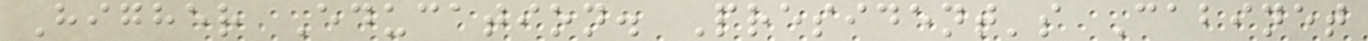Higher Education. President's Cabinet
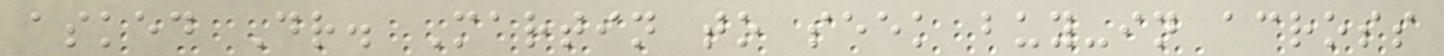asked Dr. Martin to seek buy-in across
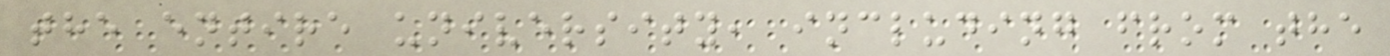the entire university, including from the
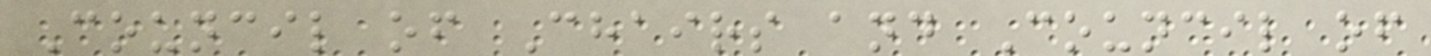Council of Chairs and Council of
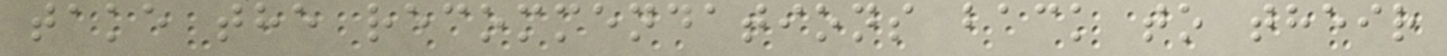take the recommendations back to their
